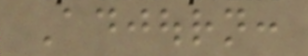Adjourn:
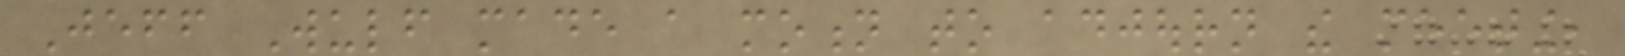Jeff Wulf made a motion to adjourn the meeting,
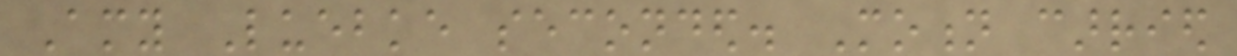Amy Luebke seconded. Motion carried
